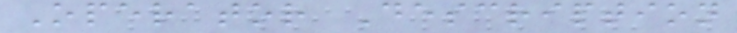Operator Description
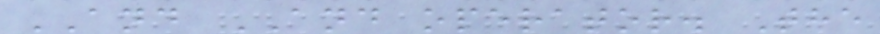AND AND operator. The
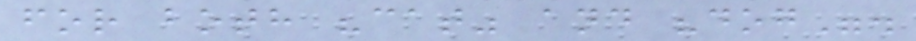for both "cat" and "dog".
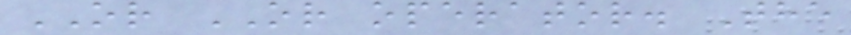OR OR operator. The
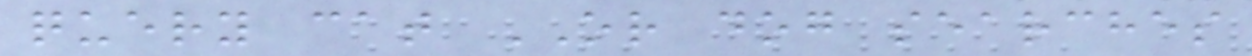query cat OR dog searches
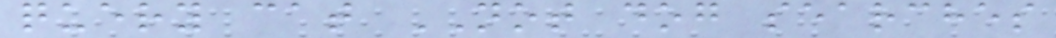query cat NOT dog searches
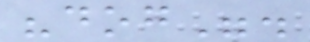"dog".
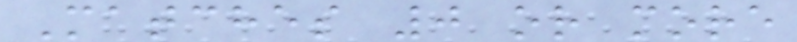Matches 0 or more
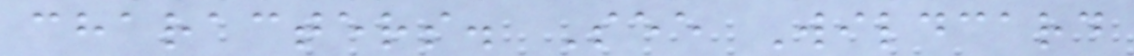characters. See Wildcard
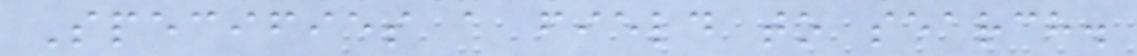Specifies a field to search.
